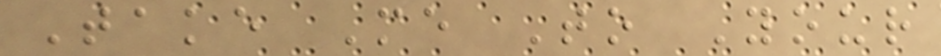Take Me To Your
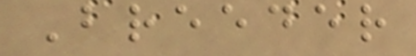Breeder
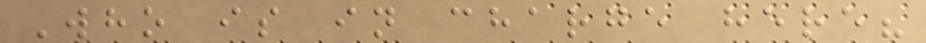Who is in charge here?
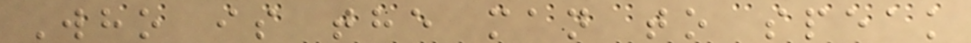Who is the man to speak
